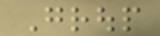Group
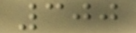300
